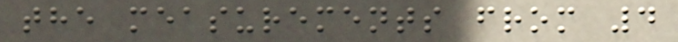the measurements from 4
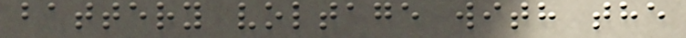battery voltage with the
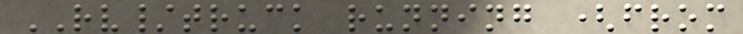RV/truck running (from
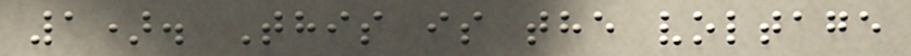1). This is the voltage
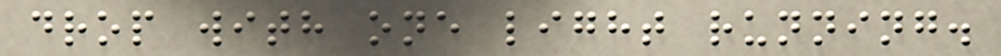drop with one light running.
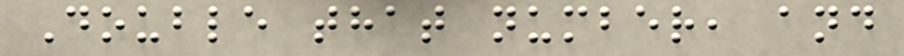Double that number, and
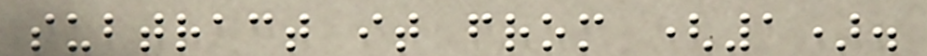subtract it from (1).
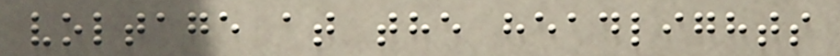voltage at the headlights
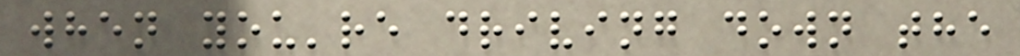when you're driving down the
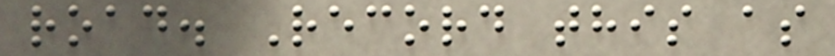road. Record this as
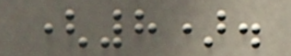(8).
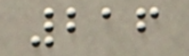216
